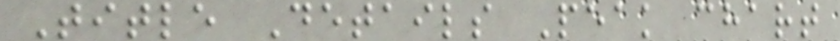Title Details Peak chart
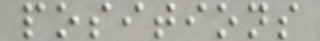positions
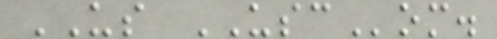US USCom.
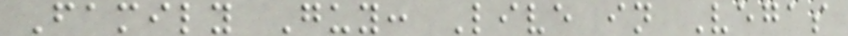Family Guy: Live in Vegas
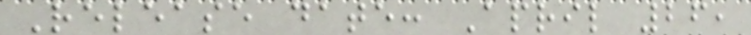Release date: April 26,
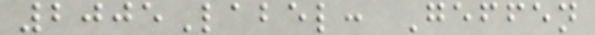2005Label: Geffen
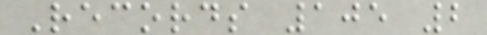Records 105 2
